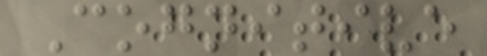Cognitive
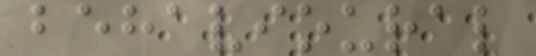behavioural
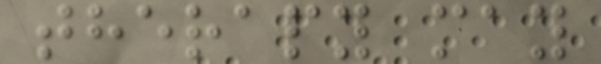therapy may
